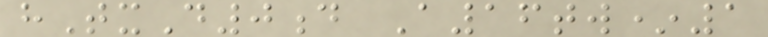hTxD0d A16tw*1
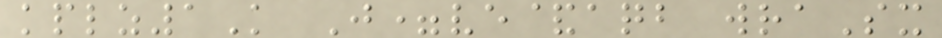kplz1K J=ve&aqb wraSx
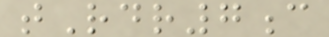tRdr7c
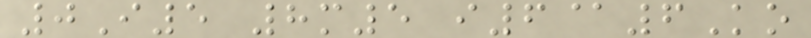0I5 8m5 i6@6Ko
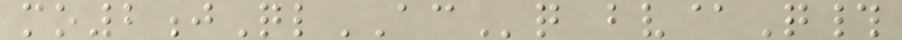mo2jQlACq bv@Q#
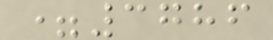=3786
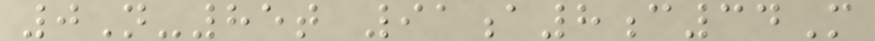0N-85t 91a8c34M
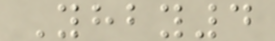Yhby4
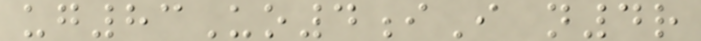ug83Uo4iI n4r
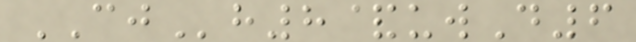CJh8&uwD6
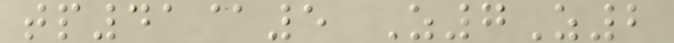tp41@5 Z7Z2
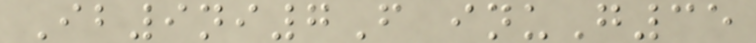Ib9ni7F inuG35
